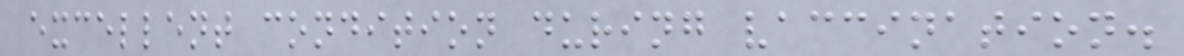excellent condition during vaccination.
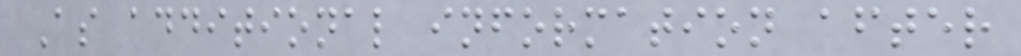As additional information after
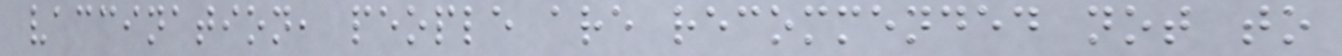vaccination, people are recommended not to
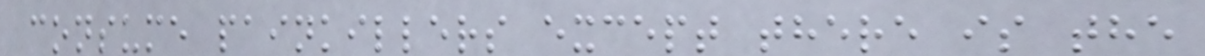consume painkillers except there is the
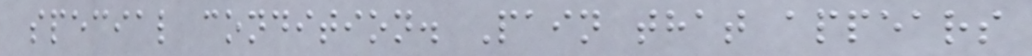special condition. Pain that appears
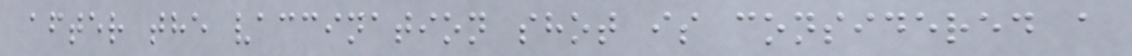after the vaccination shot is considered a
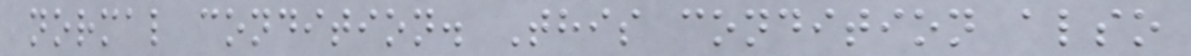normal condition. This condition also
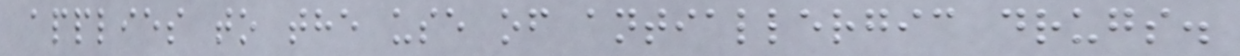applies to the use of antiallergic drugs.
